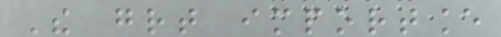The great importance
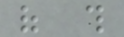of this
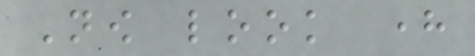Now look here
